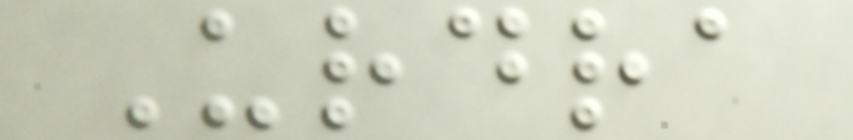Urdra
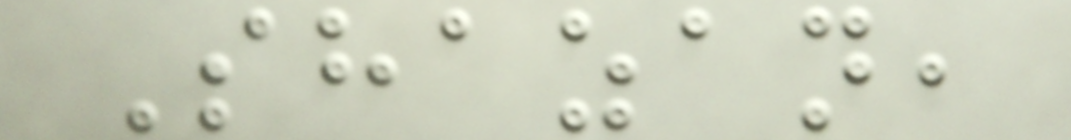Shazan,
